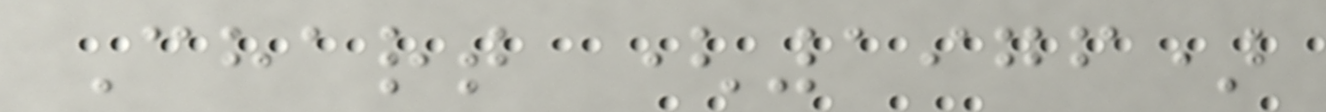Chart (1976)
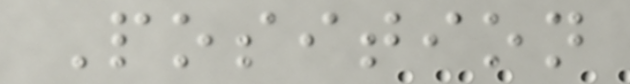Position
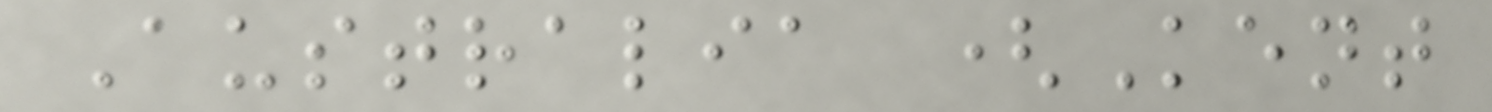Australia (Kent
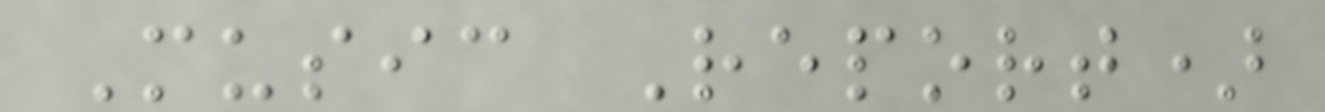Music Report)
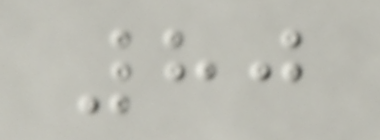80
